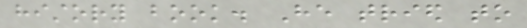history book. He tried to
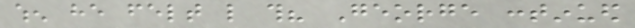when he felt like this? George continued
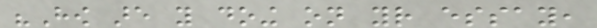"How are you doing on your essay,
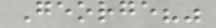George?"
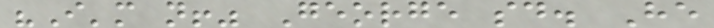"I'm not!" George said. He
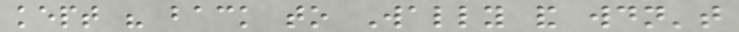kept his back to Wally and wouldn't
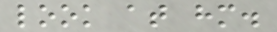look at him.
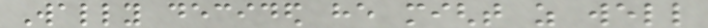Wally decided he might as well
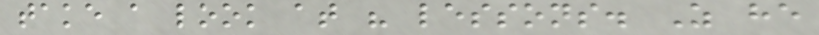take a look at his lessons. As he
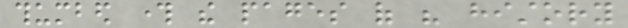thumbed through the pages of his history
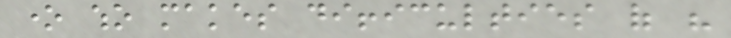one who makes difficulties of his
